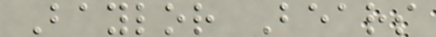Baylor Bears
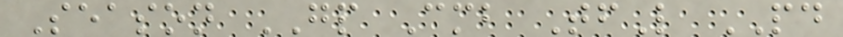Season GP Cmb TfL PD
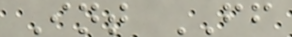Int FF
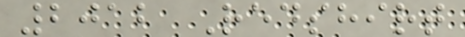2012 Redshirt
